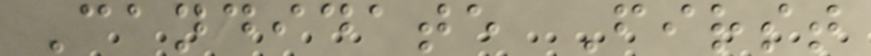Candidate First
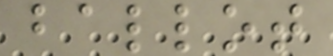ballot
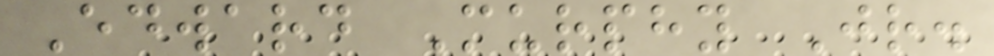Edward Murphy Jr.
